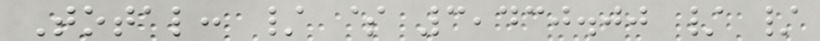Total: / $ 3,430.00 / /
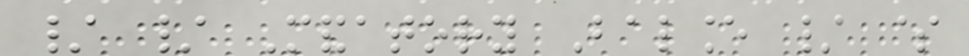/ / Mandatory Balance / $
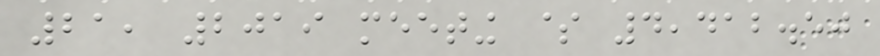21, 2019 meeting $ 4,412.50
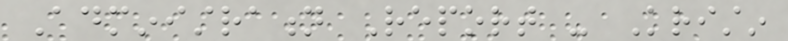Administration Report - Kristin
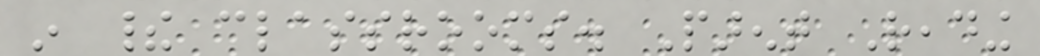in their classrooms. Parent Reading
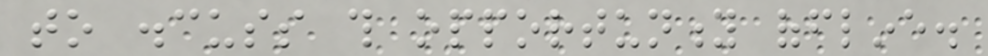to discuss this opportunity offline.
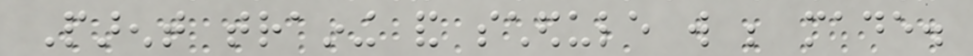Parent training and schedule will be made.
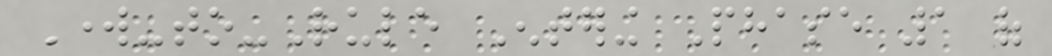Work-to-Rule Entering Phase 1 of
